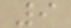9
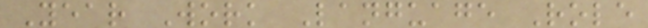Year Work Language Role
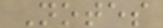Notes
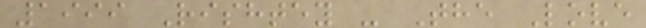1999 Rishtey - The Love
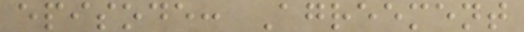episode: Agreement
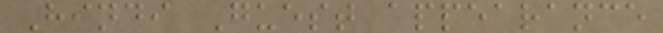Hindi Guest appearance
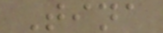Tina
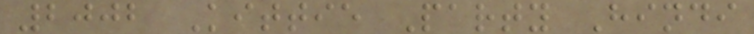2002 Kittie Party Hindi
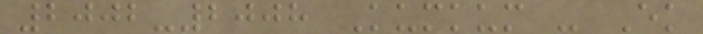2002-2008 Kumkum - Ek
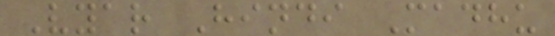Vyar Hindi Madhu
